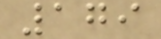179
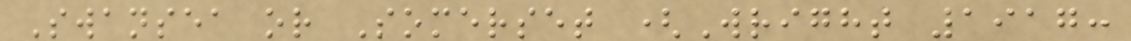Swansea or Somerset (Wright 1917:
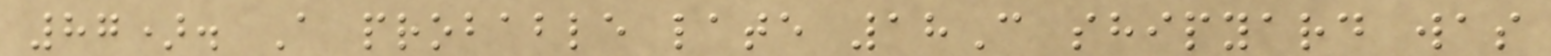87). A probable late 18C shipyard was
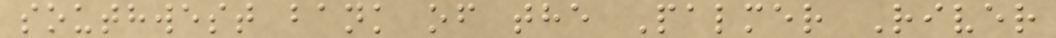southwest bank of the Palmer River
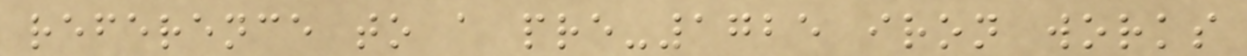reference to a pre-1725 iron works
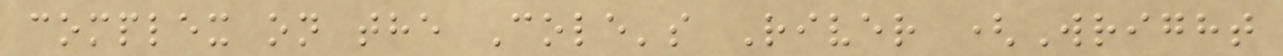complex on the Cole's River (Wright
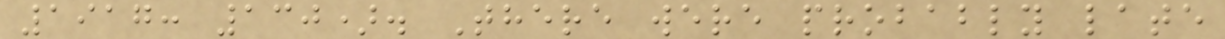1917: 130). There were probably late
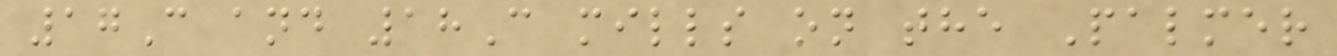17C and 18C mills on the Palmer
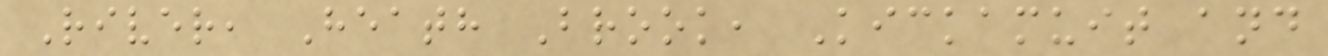River, Heath Brook, Kickamuit and
